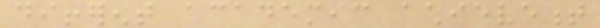different academic achievement
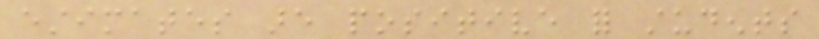estimates are positive for students
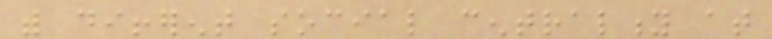with different social centrality at
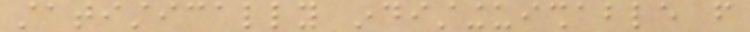statistically indistinguishable from
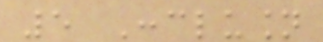5 Conclusion
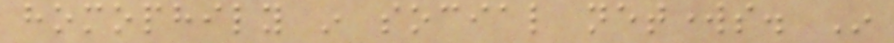homophily in social networks. In
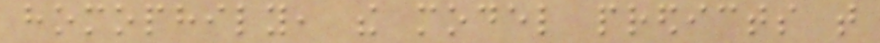homophily, the model predicts that
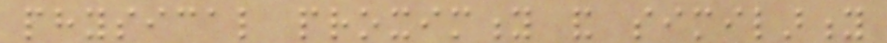physical proximity and similarity
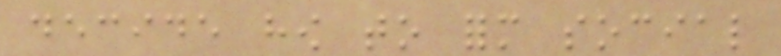decide how to form social
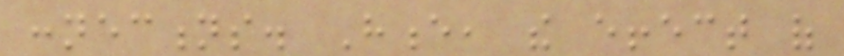connections. Hence, the effect of
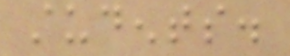students.
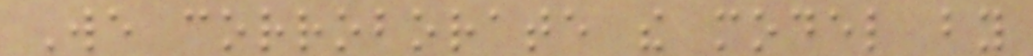We corroborate the model by
